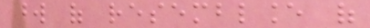word of resemblance of
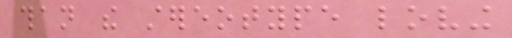than the stereotype loving
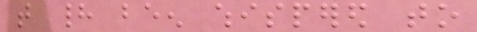that had been whispered to
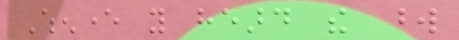Whenever you heard the word
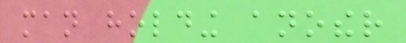man holding another
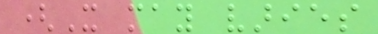(It may varies
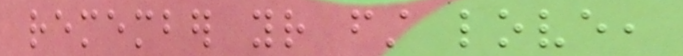remember your first love,
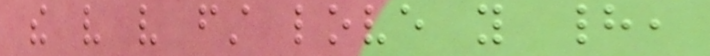the very very first love you had,
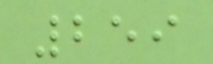259
